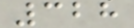328
